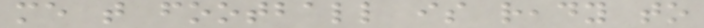me that football is ready to
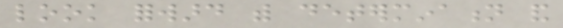look forward with determination and
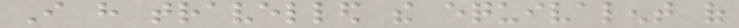I have travelled the equivalent of
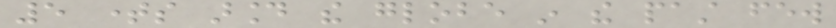5 times around the globe in the past few
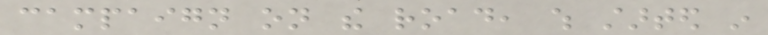campaign on the road, which started in
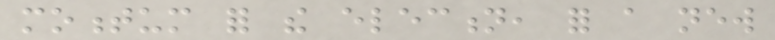momentum for the election, for a new
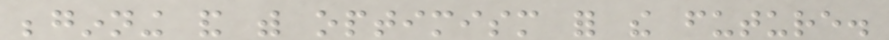beginning and with optimism for the future.
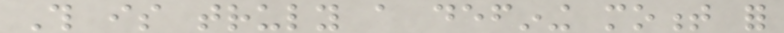This is truly a defining moment for
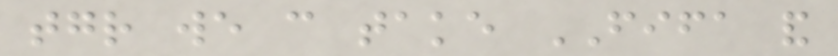together we can take FIFA and
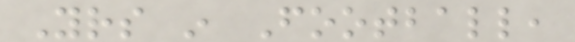Yours in Football,
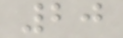20
